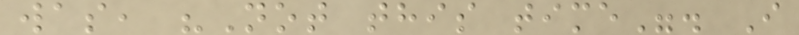was, "Not this time". I
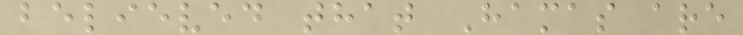believed that Hamas are
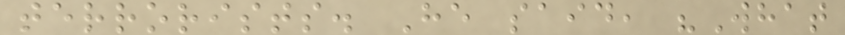terrorists. He said, "What
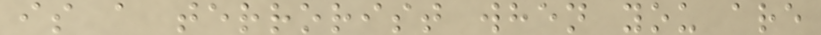is a terrorist when you are
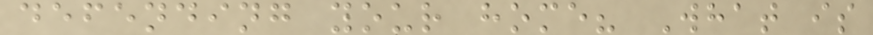defending your home? What is
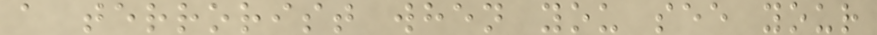a terrorist when you see your
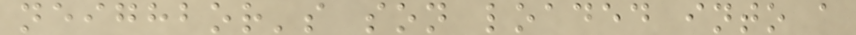neighbor's son loaded into a
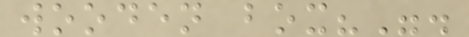wooden box?".
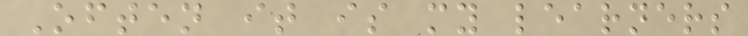Often it is my learners
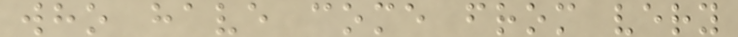who have come from very
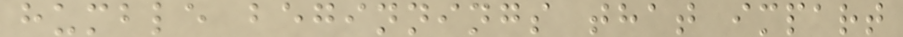humble beginnings that impart
